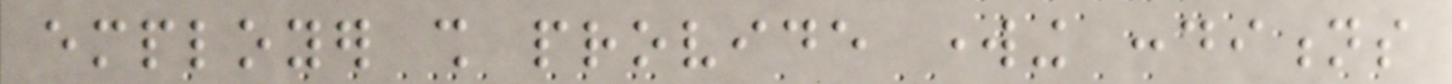employer shall provide working conditions
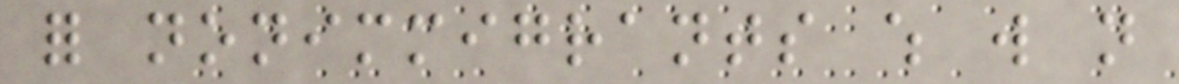for nonimmigrants which will not
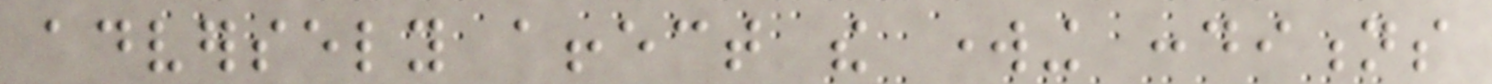adversely affect the working conditions
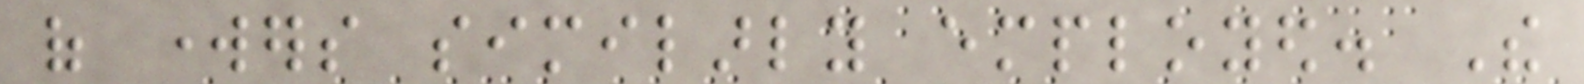of workers similarly employed. The
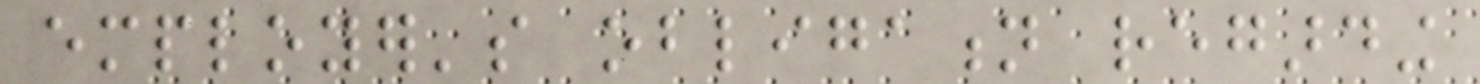employer's obligation regarding
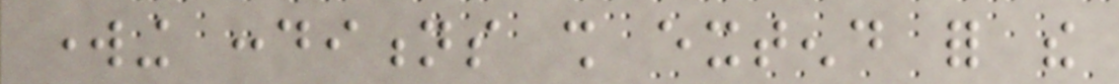working conditions shall extend for the
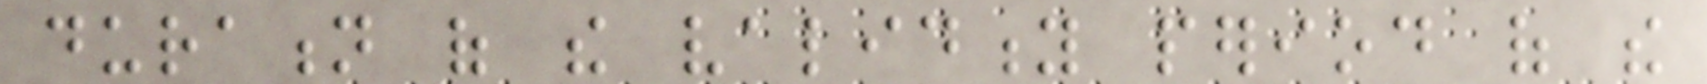duration of the validity period of the
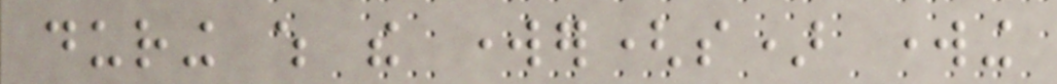during which the worker(s) working
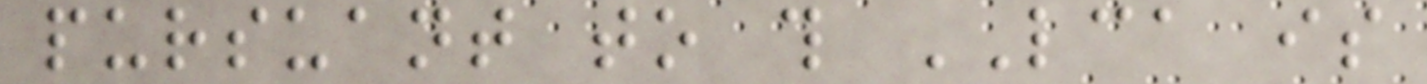pursuant to this LCA is
